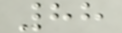88
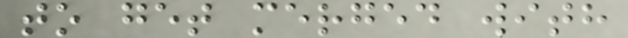to get merged with
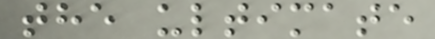the ultimate
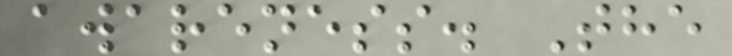awareness. The
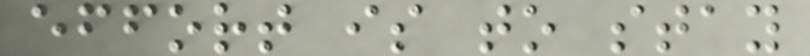effort is to stay
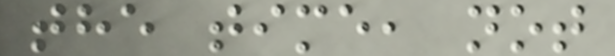the time, not
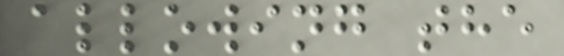allowing the
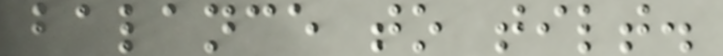balance to tilt.
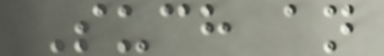Such an
